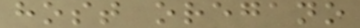host oregano
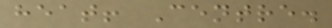heat! Centre.
